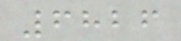6826
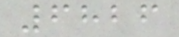6826
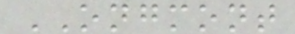ONGMONT
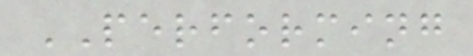PERFORMING
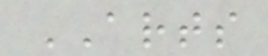ARTS
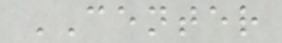CENTER
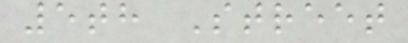5th Street
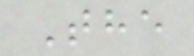The
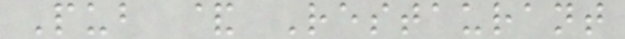Pub & Restaurant
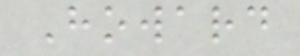Howard
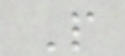P
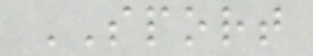SPORT
